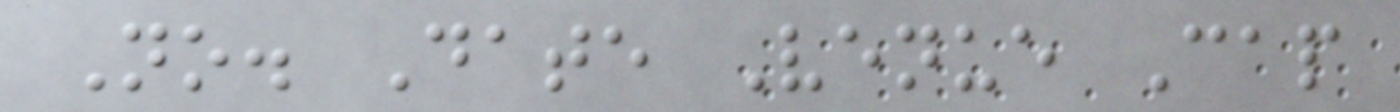No. Date Venue Cap
